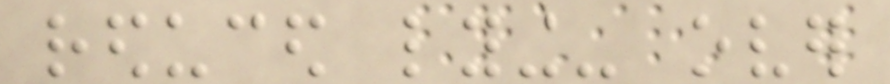reduced lying- over
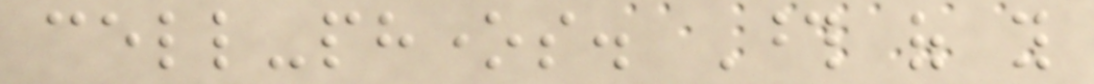cell-phones. Those of you
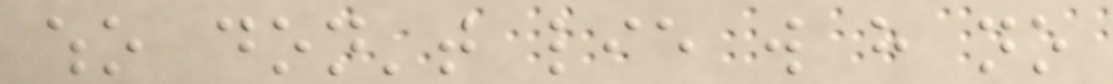who don't lie will have no
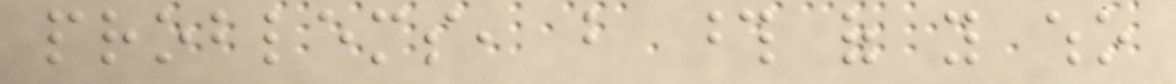problems, but those of you who
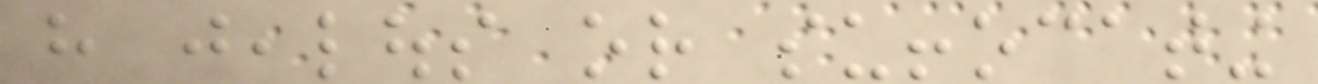have jealous or suffocating
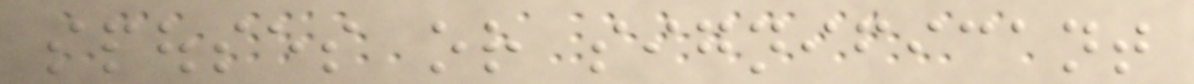spouses or significant
